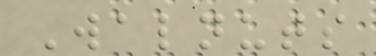Walnuts
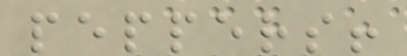peppers!
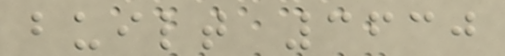built 3630
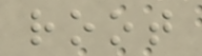root
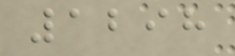1298
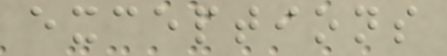exceptions
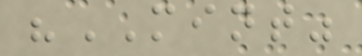"MINT"
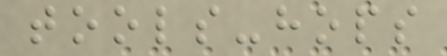tools-hops
